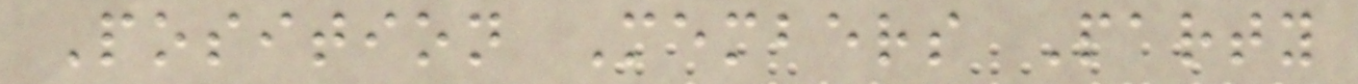Position Members Party
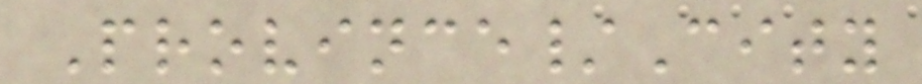Province/City
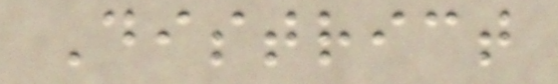District
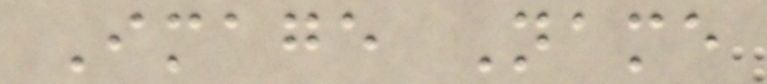Image Name
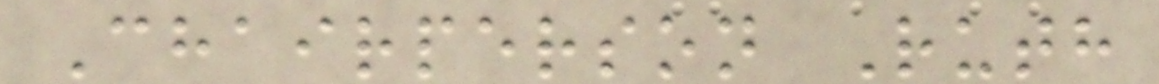Chairperson Ruth
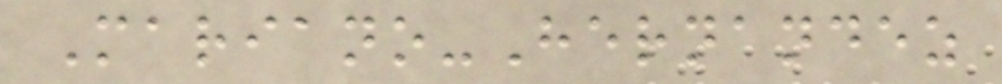Mariano-Hernandez
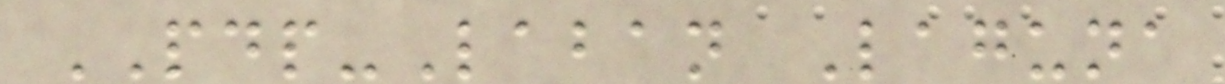PDP-Laban Laguna
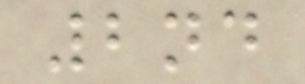2nd
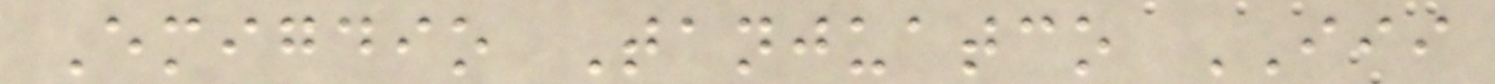Emigdio Tanjuatco III
